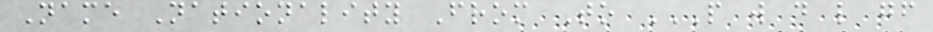Name Nationality From To P W D L GF
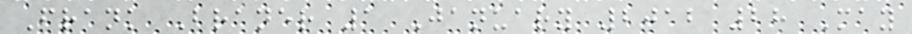Frank Braner 1 January 2012 28 May
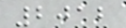2012
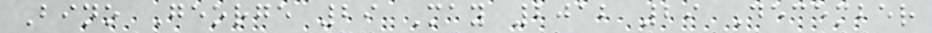Bino George 29 May 2012 29 December
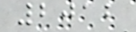2012
